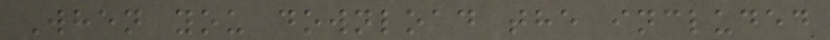When you download the included
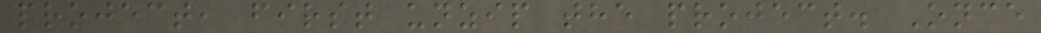project, first unzip the project. Once
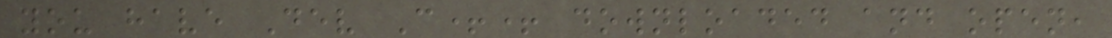you have Dev C++ downloaded and open,
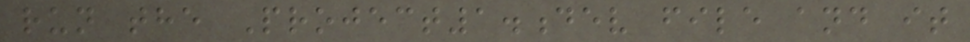run the Project1.dev file and it
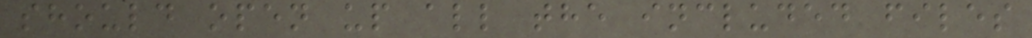should open up all the included files
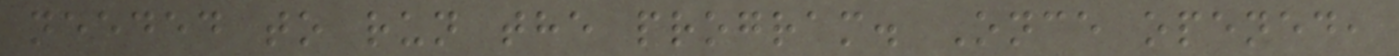needed to run the program. Once opened,
